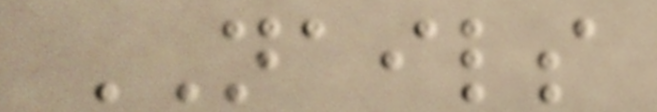NAILS
